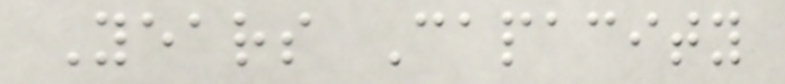Years Capacity
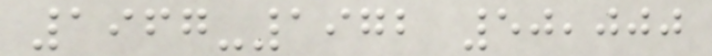1967-1972 50,000
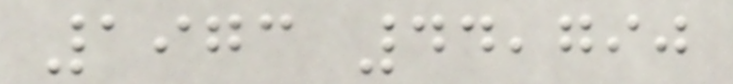1973 44,790
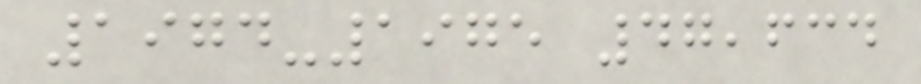1974-1975 47,634
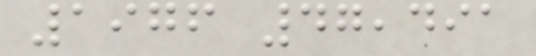1976 47,491
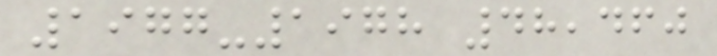1977-1978 48,460
